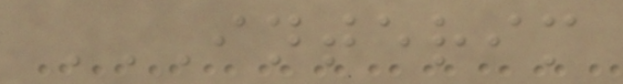INTERIM
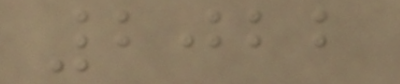2022
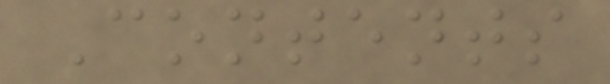Contents
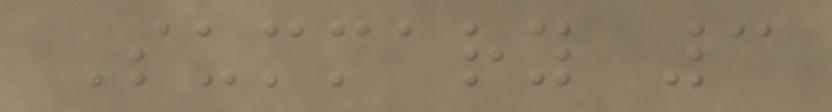Summary 3
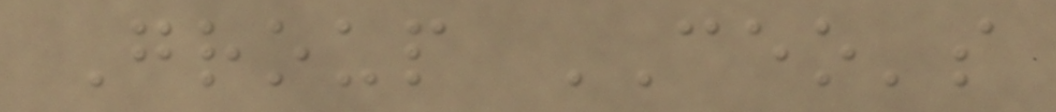Group CEO's
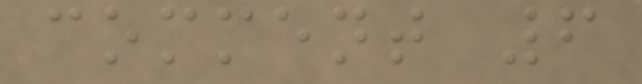comment 6
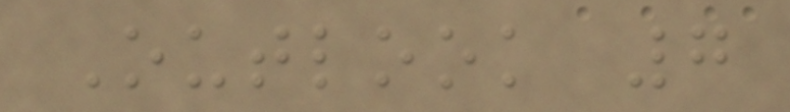Outlook 7
